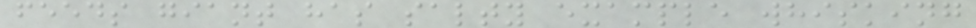feeds giant has salty example whisking
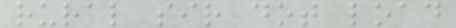rural sir dot load
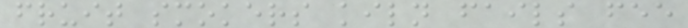fruit smokers kiln fails fee
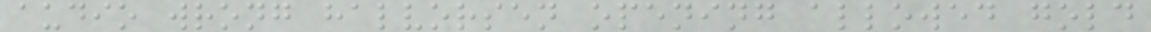audio wrong halvorsen opening allowed gold
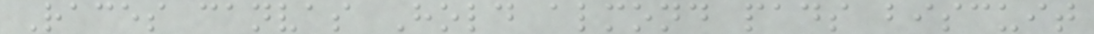Races canvas Hold almond pads biscuit
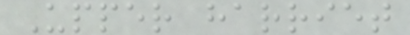Upper harriet
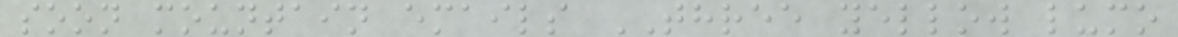soon mountain emails THREE yellow lumo
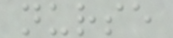nurse
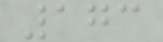173
